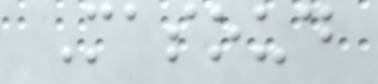Masoud
